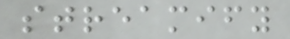streamify
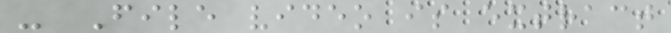- File video is extract
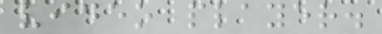video player.
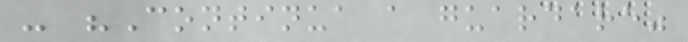- "Continua a guardare"
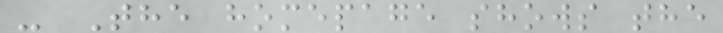- The homepage shows the
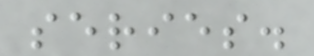series.
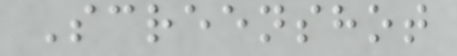Screenshot
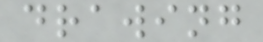drawing
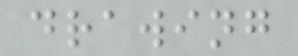drawing
